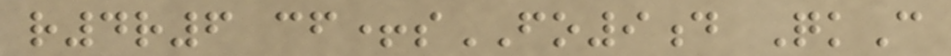r4r6 cf+sFO9d QkC
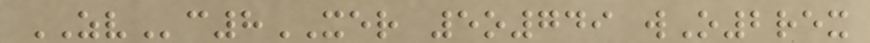ZVc8XER 5o749 wO2rex
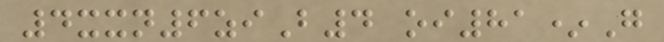4xxn6ziB4 oi81*G
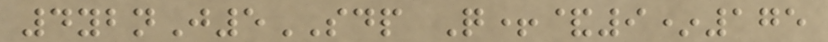4ybnJ5SDP Q+&9*175
